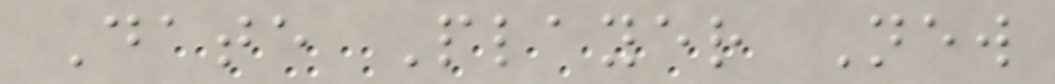Date Player New
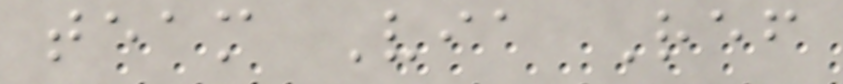team Via Ref
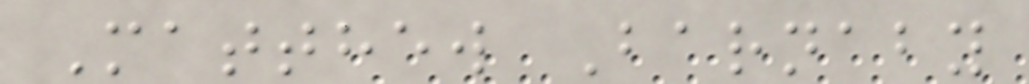Matthew Barnaby
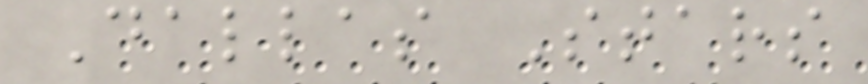Dallas Stars
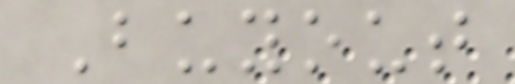Buyout
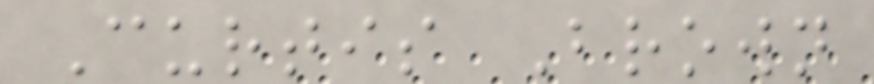Curtis Brown
